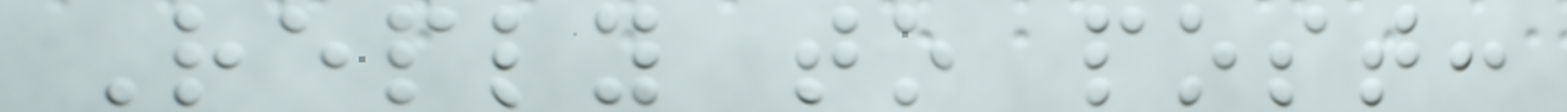Reply to post:
